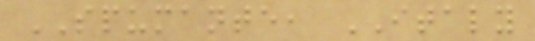SPUMANTE, ITALY
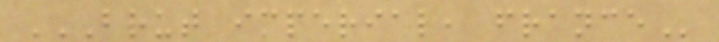BRUT IMPERIAL, FRANCE
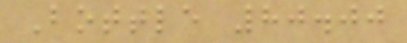Bottle 80.00
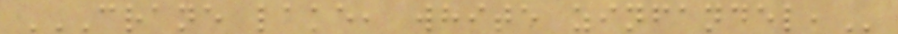CRANE LAKE, WHITE ZINFANDEL,
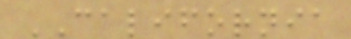CALIFORNIA
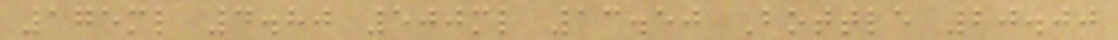175ml 4.80 500ml 13.50 Bottle 20.00
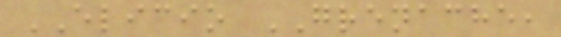ELICIO GRENACHE,
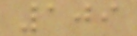109
